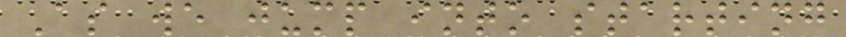As we jump into starting
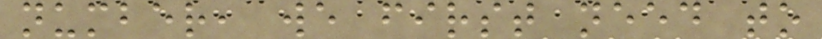number, we first need to
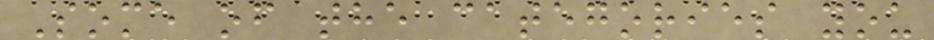Some of the categories you
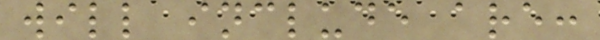will include are:
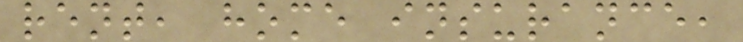rent, home insurance,
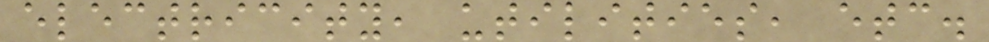electricity, utilities, etc.
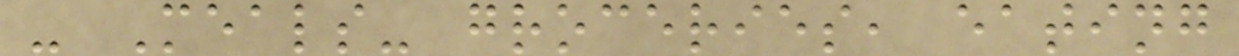- Meals- groceries, eating
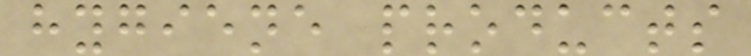hygiene products
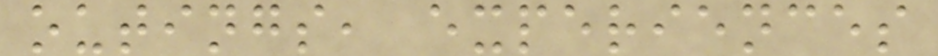outings, experiences
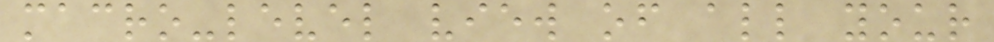macro-level view of all your
